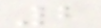2
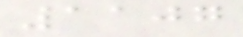1107
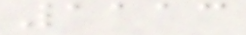1113
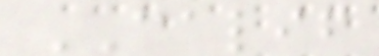CALIF
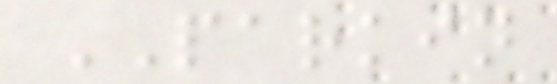PARKIN
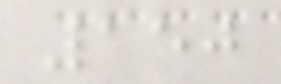150
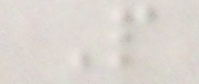P
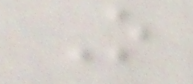O
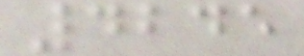4245
